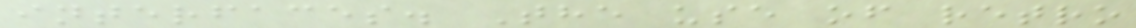interfaces. The use of retro
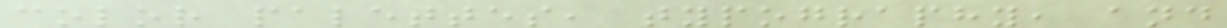color palettes, typography, and
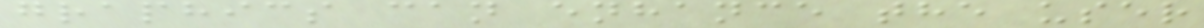graphics can enhance the user
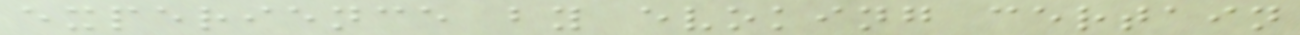experience by evoking certain
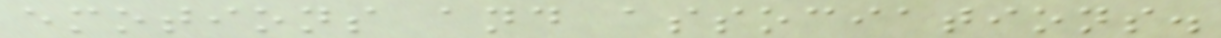emotions and associations.
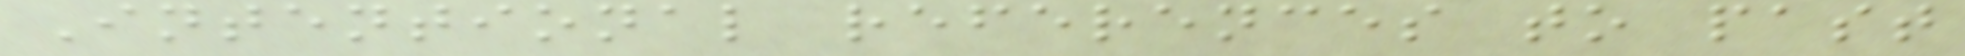Intentional references to past
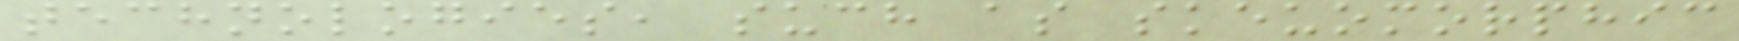technologies, such as skeuomorphic
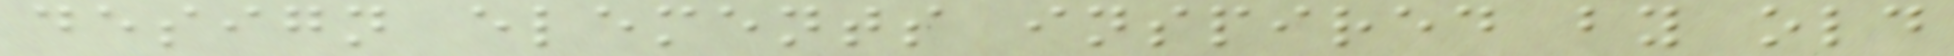design elements inspired by old
